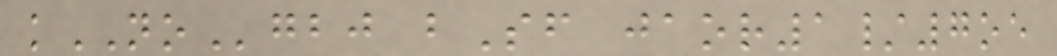kNOgbj bSf jaor1/7oe
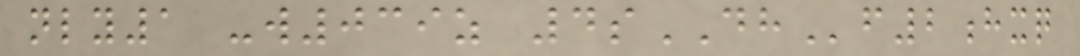nly1 -w039z 4sDHf2hxq
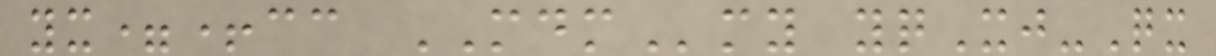yx=+cc MDMmy yqXj-Qx
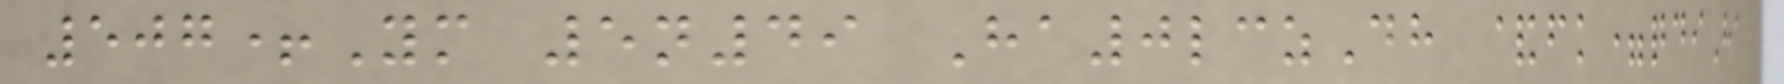507+Ym 5n49 Ha0lczDh &fk=qdiHa
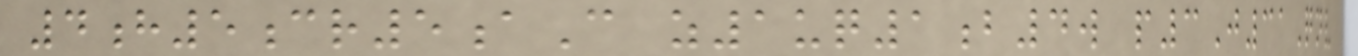4h5cr5aC z1uq1b4w p3J31Qnv
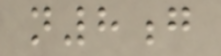n8g
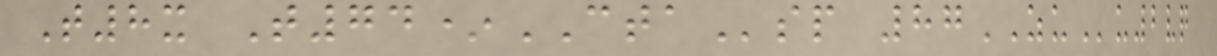T8x T74*CTAsp 87ZUu2vq
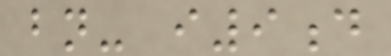bn- i9d
